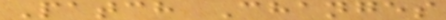Patch Changes
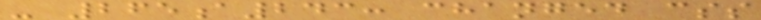- 265a243: changed css
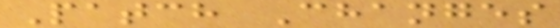Patch Changes
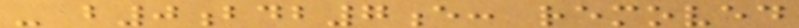- b0bdb7e: removed
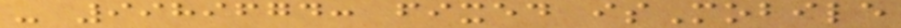- 9989674: fixed isMobile
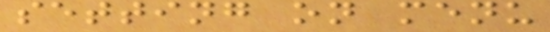setting on menu
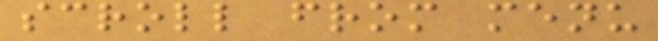scroll from menu
